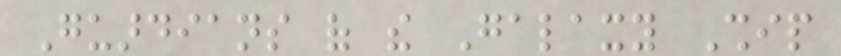Guardians of the Galaxy Ship
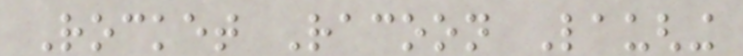Rocket Racoon Laughing
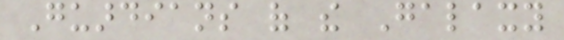Guardians of the Galaxy
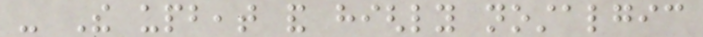- The upbeat and highly nostalgic
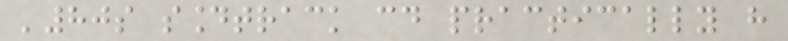'80s soundtrack could practically have
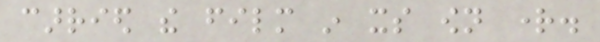carried the film in its own right.
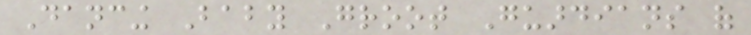Dancing Baby Groot Guardians of
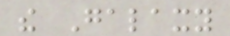the Galaxy
